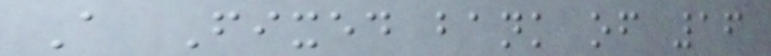A Fixed bank of 16
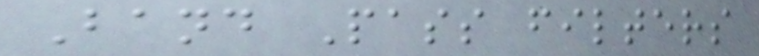Band Pass filters
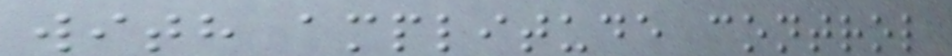with amplitude control
